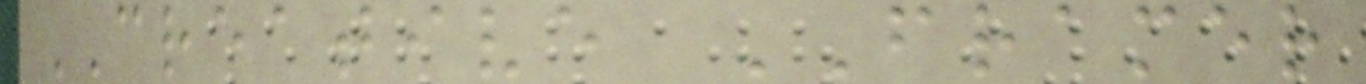CREATIVE FRAMER
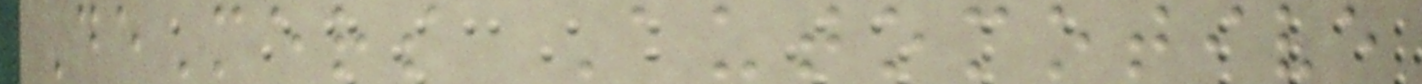DeMers Automotive
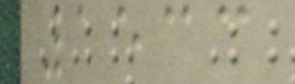1533
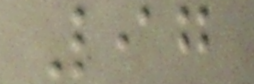97
